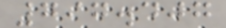797.407
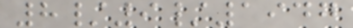8/9/1947
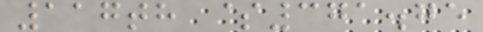117th $371.75
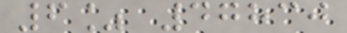6% 47830
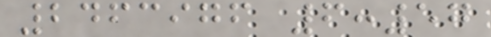2463976 6:57
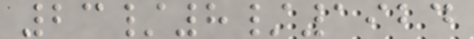23/8/1924
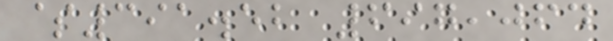$391.52 697,064
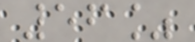56%
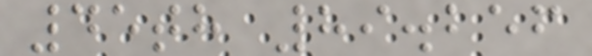45th 89.256
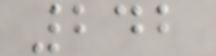242
